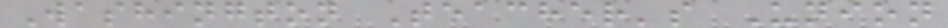Washington Teacher's Union
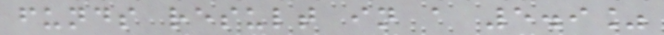funds result in a 5.9%
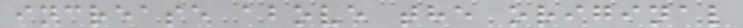increase above the original
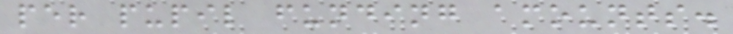per pupil funding amounts.
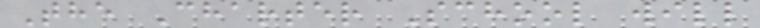The Charter School will
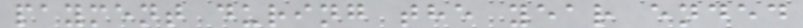payment during the year ended
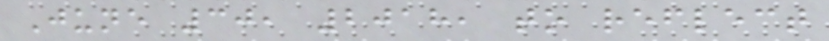June 30, 2018, to reflect
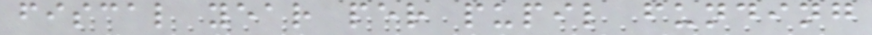fiscal year per pupil funding
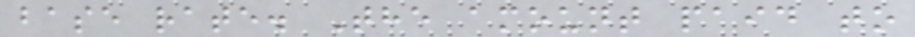base rate. The amount paid to
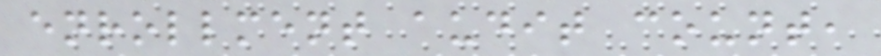enrollment audit count,
